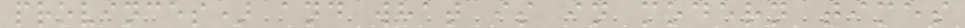provinces) and what is in modern times
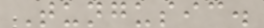Tungusic.
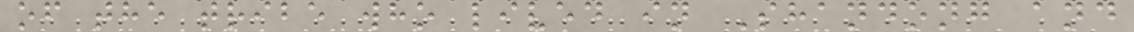of the tribe who lived in Shandong and
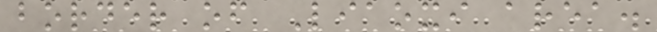border of Liaoxi area.
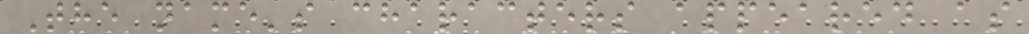The name's characters appeared as
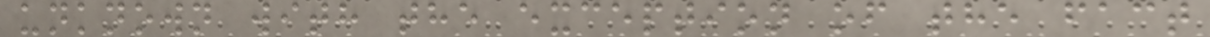unknown with the exception of the fact
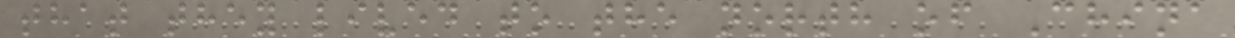that they lived to the north of China
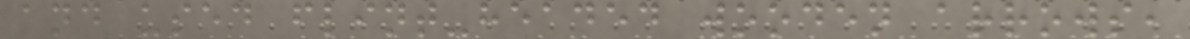and used flint-headed wooden arrows,
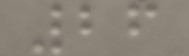26
